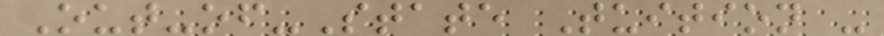Out-of-State Tuition -
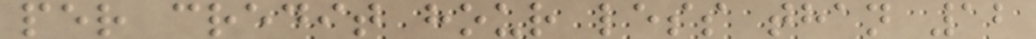per credit hour less than 12
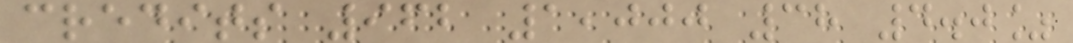credits 962 1,000 38 4.0%
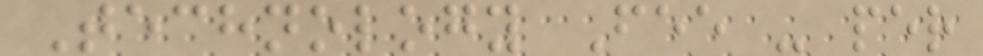Technology Fee - per
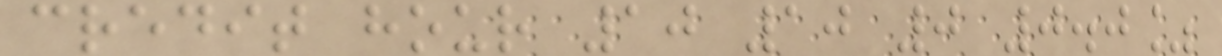credit hour 10 10 0 0.0%
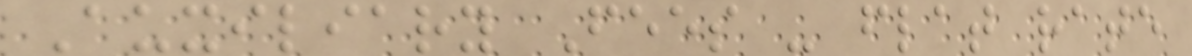Auxiliary Fees - flat rate
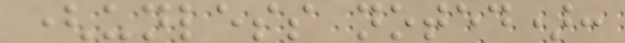(unless noted):
